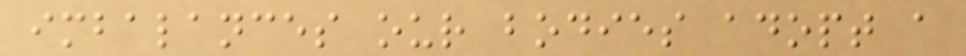imbalances our bodies adopt a
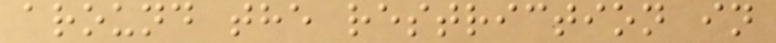around the restriction in
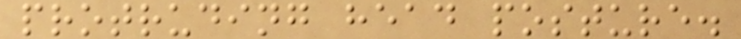protruding head posture.
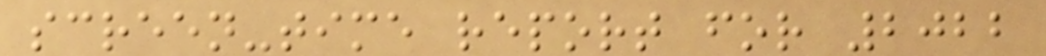screen-time report for 2022
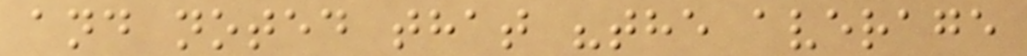and noted that "the average
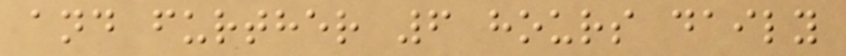and further 6 hours daily
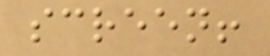screen!
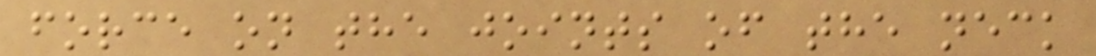force on the joints of the neck
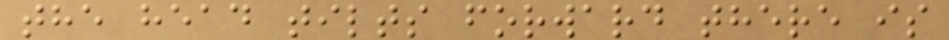the head tilts forward there is
